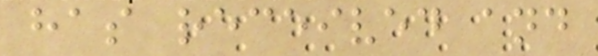has received and
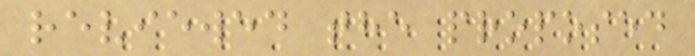reviewed the proposed
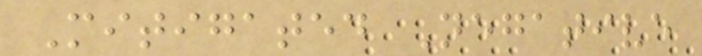Mitigated Negative
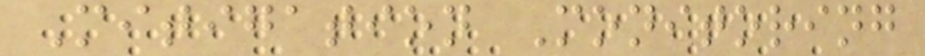Mitigation Monitoring
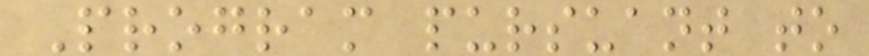Program pursuant to
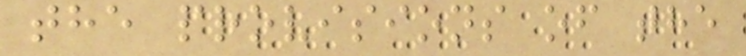the provisions of the
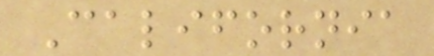California
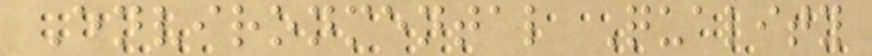Environmental Quality
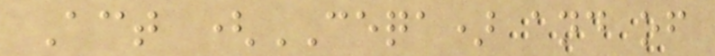Act (CEQA) and of
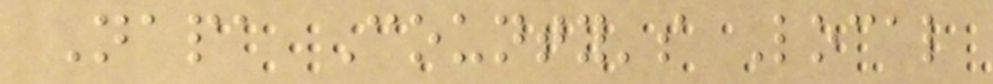Napa County's Local
